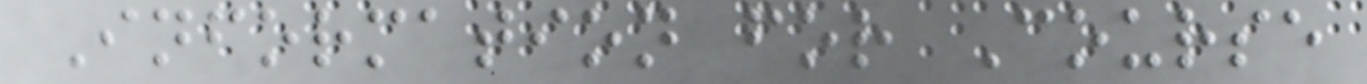Information for Course
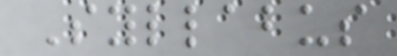Syllabus
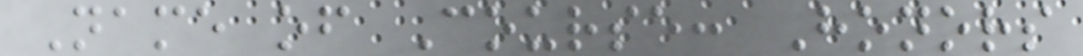Name of Course: Honors
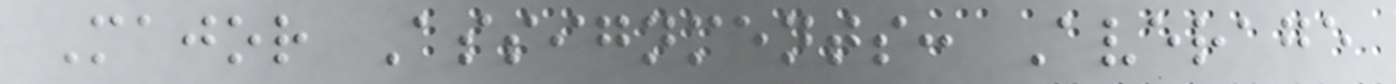Major Assignments: Average
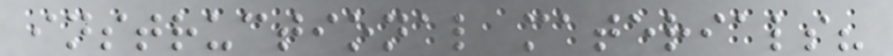instructional materials?
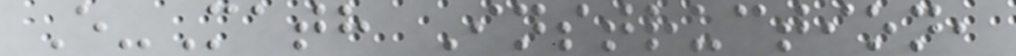E-Math Instruction,
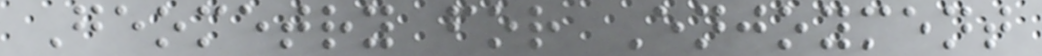Geometry for Enjoyment
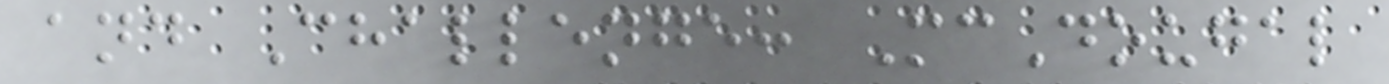and Challenge: McDougal
